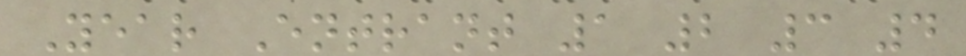Year Entrant 1 2 3 4
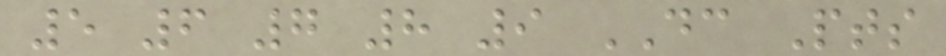5 6 7 8 9 DC Pts
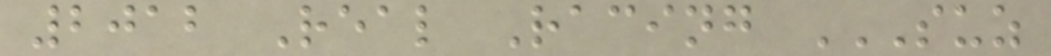2012 Real Racing SUZ
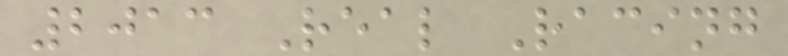2013 Real Racing
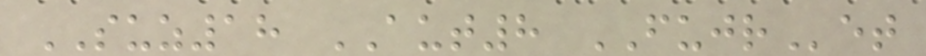SUZ18 AUT8 FUJRet
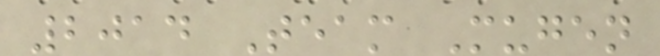2014 Team Mugen
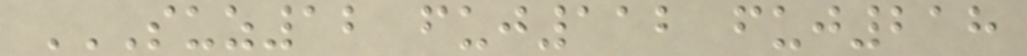SUZ12 FUJ112 FUJ218
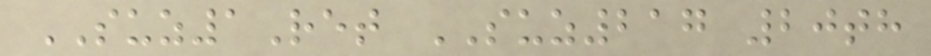SUZ1Ret SUZ217 20th
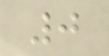0
